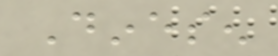Dinesen
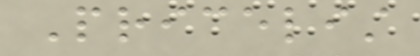Pricelist
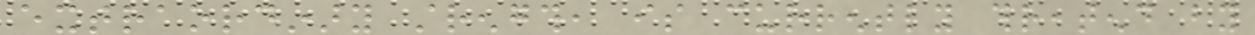extraordinary strength, is currently threatend by
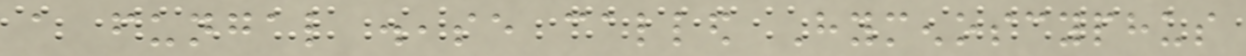a fungal disease called Hymenoscyphus
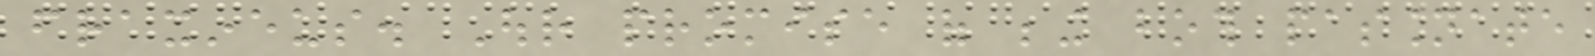fraxineus. Our promise of being both passionate
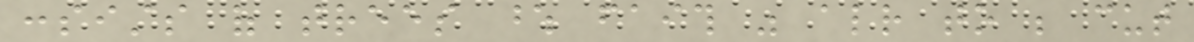consists of trees whose faith was already to be cut
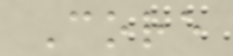Core
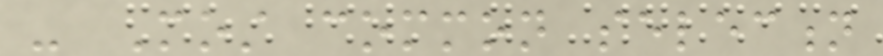- Most common selection
